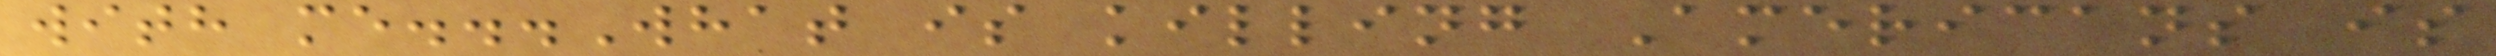with me...What is killing Americans is
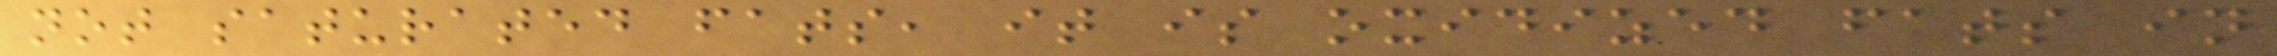not saturated fats, it is oxidized fats in
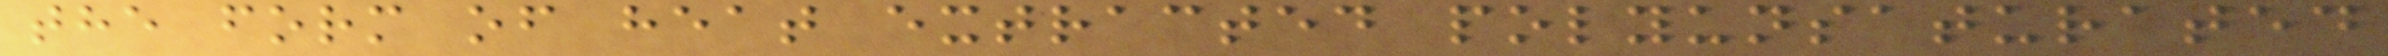the form of heat extracted polyunsaturated
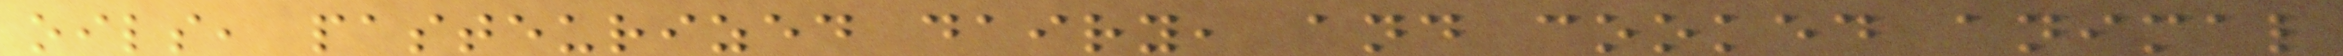oils, pasteurized dairy, and cooked animal
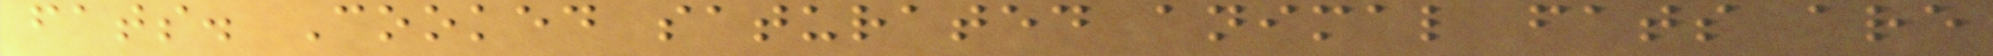fats. Cooked saturated animal fats are
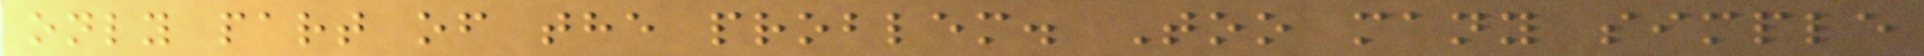only part of the problem. Too many simple
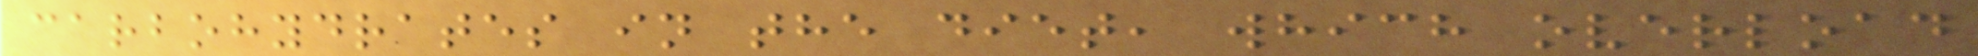carbohydrates in the diet, which overload
